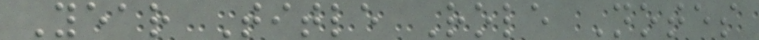Year Title Role Notes
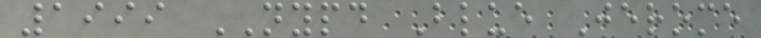1999 NYPD Blue Jerome
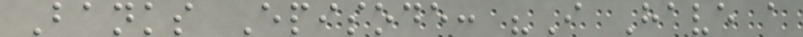Banks Episode: "I Have a
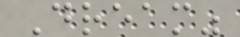Dream"
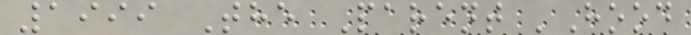1999 The Parent 'Hood
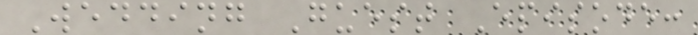Wedding Guest Episode:
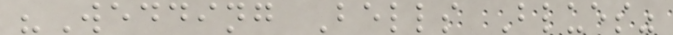"Wedding Bells Blues"
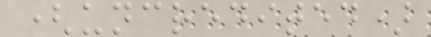(uncredited)
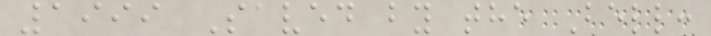1999 Saved by the Bell:
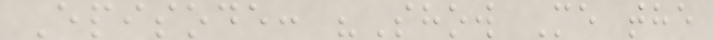Episode: "Show Me the
